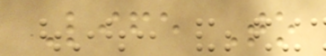Life To
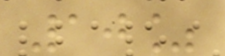10%
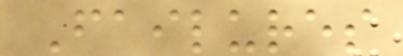Failures
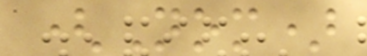(Nom)
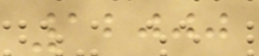12000
